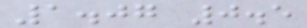1.07 0.5
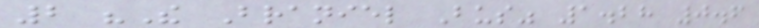2 "The Braniel Bus" 1.28 0.6
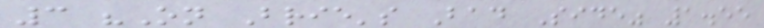3 "On Brie's Bad Side" 1.55
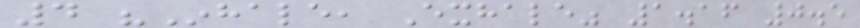4 "Inhale, Exhale" 1.16 0.5
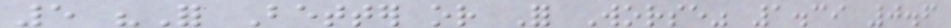5 "For Better or For Worse" 1.39 0.6
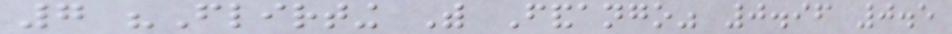7 "Flirting With Fandango" 0.96 0.5
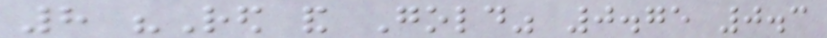8 "Red and Gold" 0.75 0.3
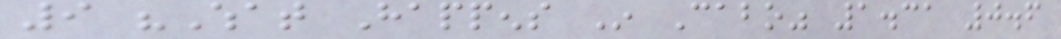9 "What Happens In Cabo" 1.31 0.6
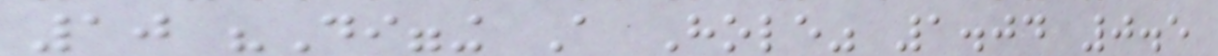10 "Digging A Hole" 1.04 0.5
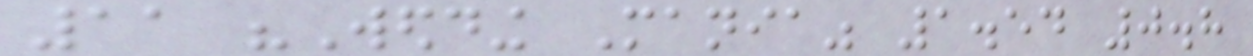11 "Wedding Mania" 1.54 0.8
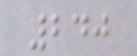240
